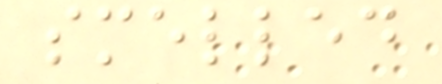smelled
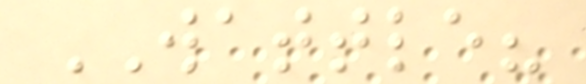WATTLE?
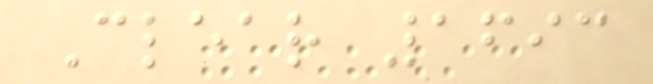Clear 1693
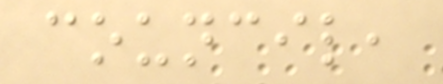council,
